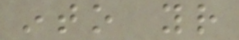into your
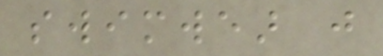swimwear just
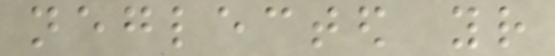neglected your
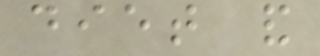diet and
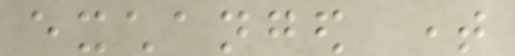exchanged time
